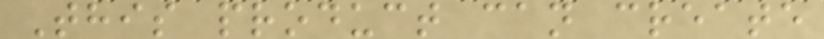This product can create
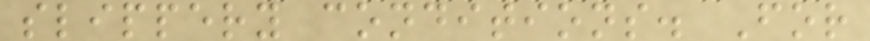slippery conditions. For
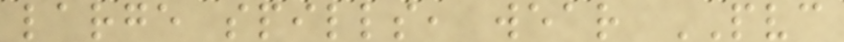large spills, wear PVC
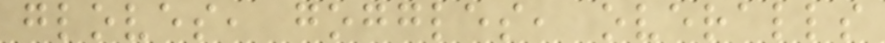gloves, goggles, overalls
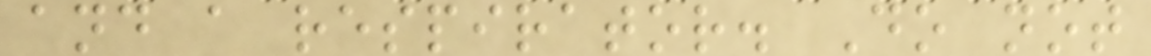and a respirator. Do not
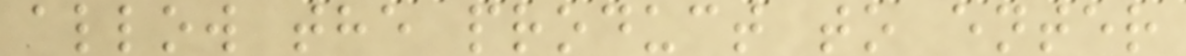allow the product to enter
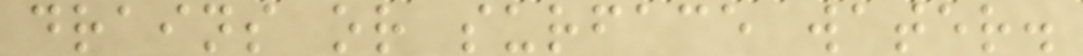drains or surface water.
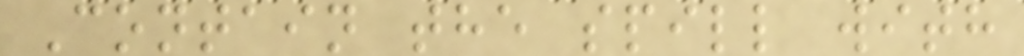Contain the spill with
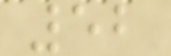52
